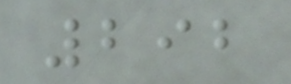292
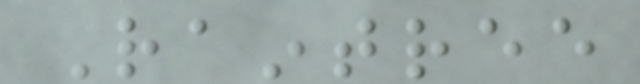Raintree
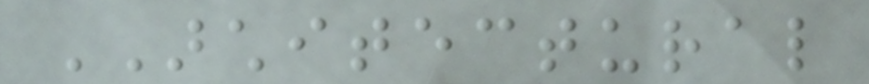ARCHITECTURAL
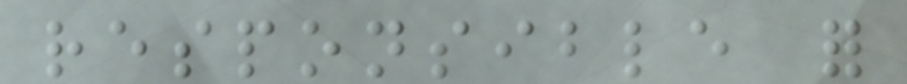responsible for
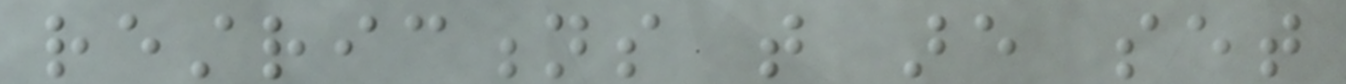restrictions that are set
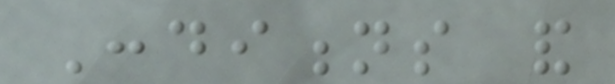Conditions and
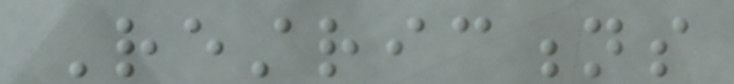Restrictions
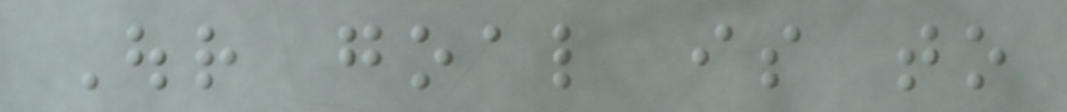Our goal is to
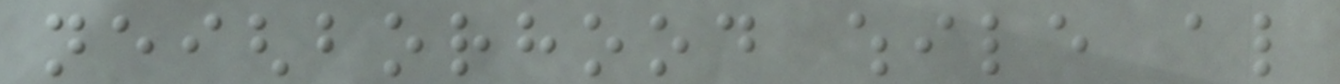neighborhood while also
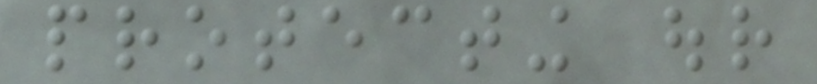protecting our
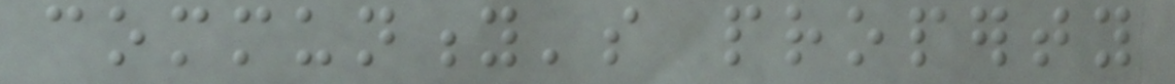community's property
